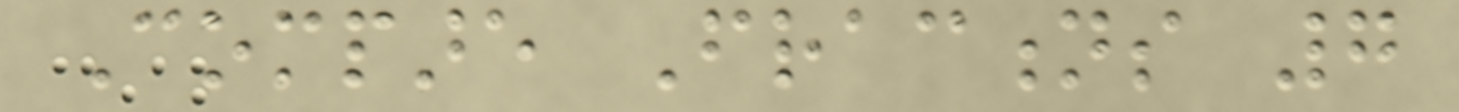Compare Fractions 7
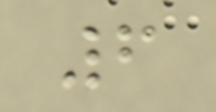6
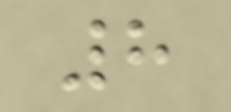8
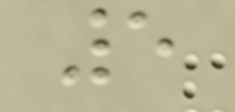5
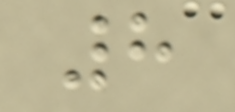8
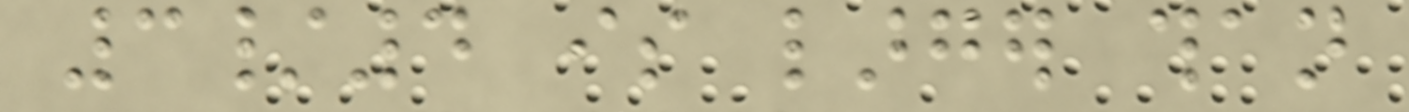3/4 is larger than
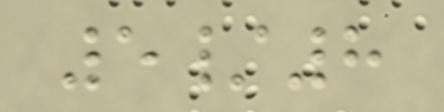5/8
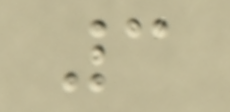3
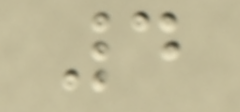4
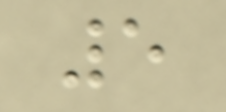5
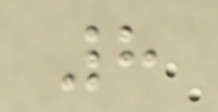8
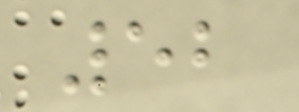52
